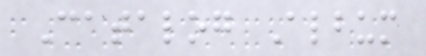Catalog Album
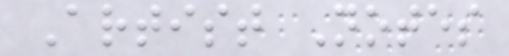Artist Notes
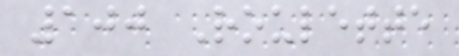100 Roulette
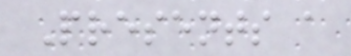Presents a
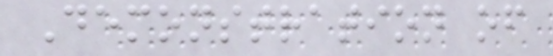Demonstration of
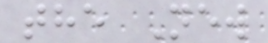the New
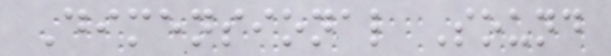Dimensional Sound
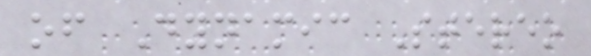of Dynamic Stereo
